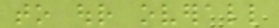to our overall
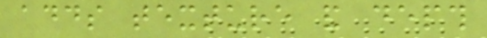adds texture and depth
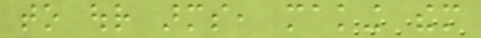to our arms, making them
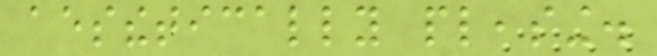aesthetically pleasing.
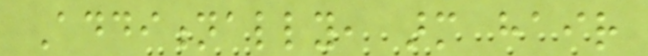Additionally, arm hair
